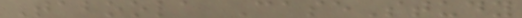Taboola CaseStudy
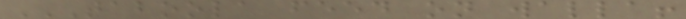TABOOLA FEED ON WALLA!
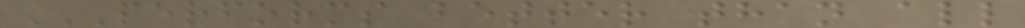PERFORMS BETTER THAN ALL
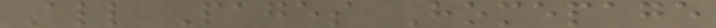All Pages Homepage
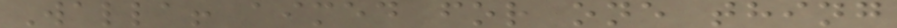Walla! aimed for one thing
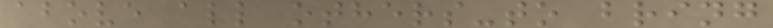above all others-to bring
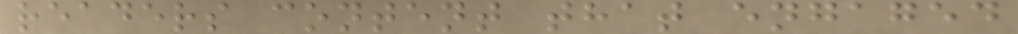readers content that engaged
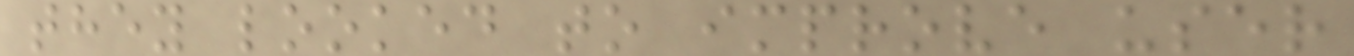they looked to improve user
